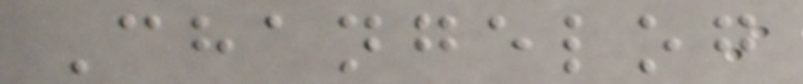Changelog
